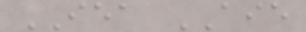IEA AIE
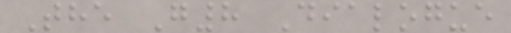The G8 Dialogue
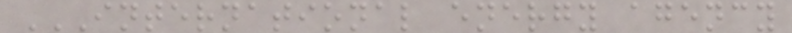INTERNATIONAL ENERGY AGENCY
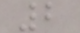2
